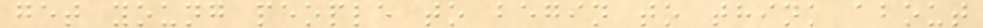get young people to begin to think about
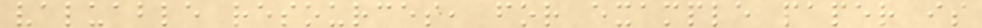valuable resources, for example paper is
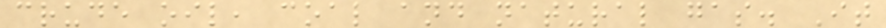crude oil, coal and natural gas. It
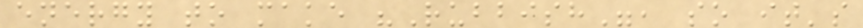energy to make "Rubbish", so it's
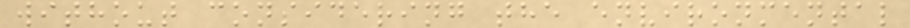without considering the environmental
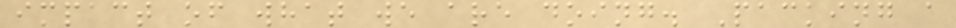impact of what we are doing. Packing a
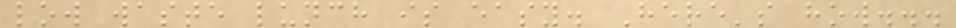low waste lunch is easy. Here's how...
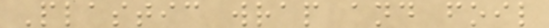Plastic wrap and foil
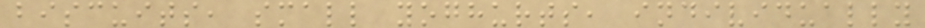biscuits, small yoghurts, individually
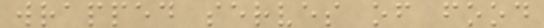wrapped serves of food
